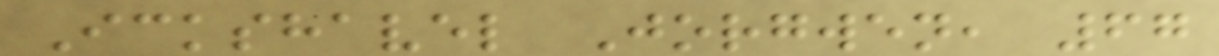Ickshavel Jorgwen, 67
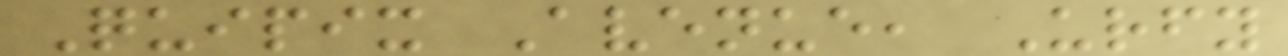Quipix Avenue, Urfy
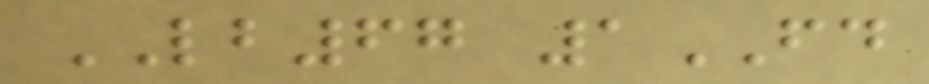LB67 1FD
